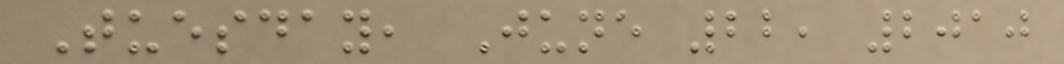Tuesday, June 22, 2010
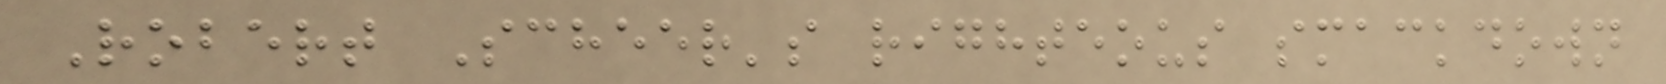Robert Scheer's righteous smackdown
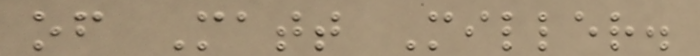of Matt Miller.
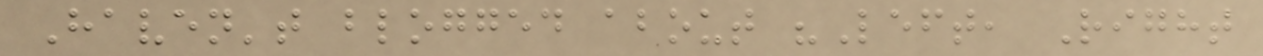Haven't blogged about "Left, Right
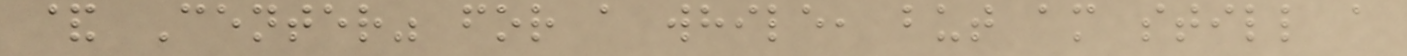& Center" for a while, but am still a
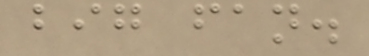big fan.
